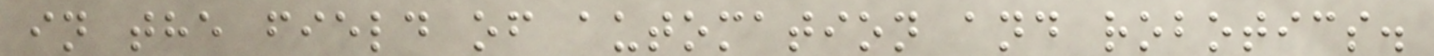in the field of automation and robotics.
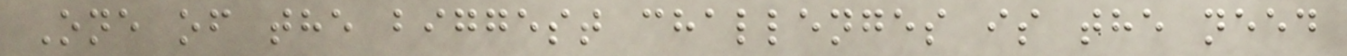One of the biggest challenges is the need
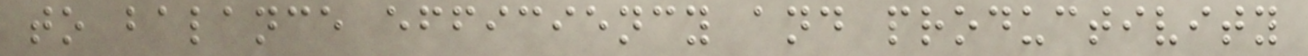to balance efficiency and productivity
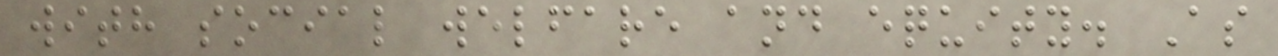with social welfare and equity. As
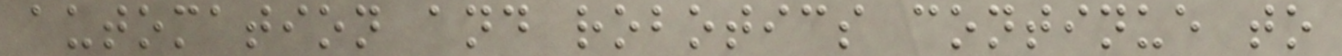automation and robotics continue to
